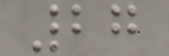27
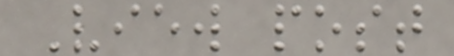View post
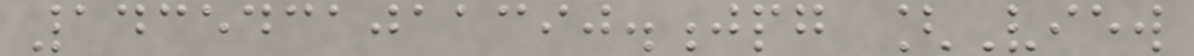1435431011390.jpg [View
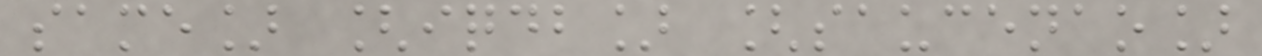same] [iqdb] [saucenao]
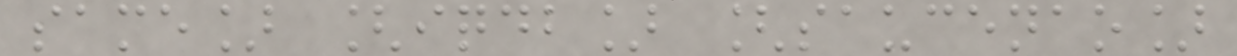same] [iqdb] [saucenao]
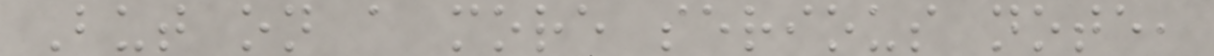But on a more serious note,
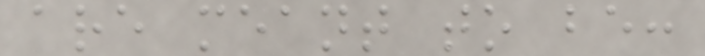are meant to be:
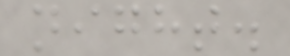night.
